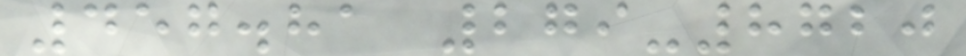457.81 279-8720
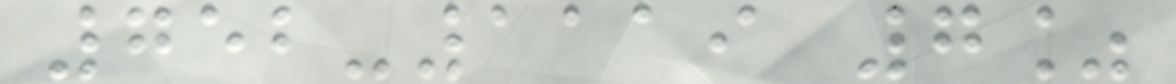752-1119 7%
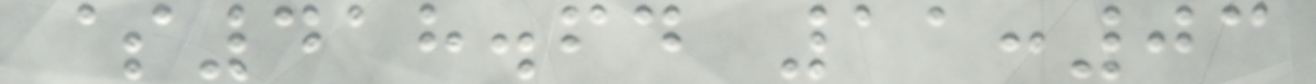$418.64 11:03
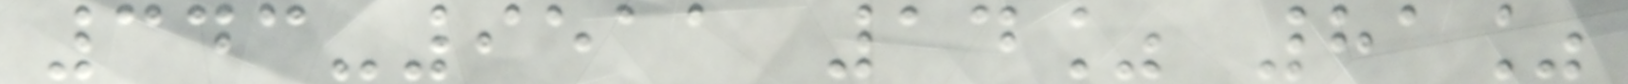343-9511 14% 81%
